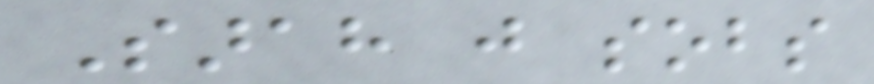Sarah just sobs
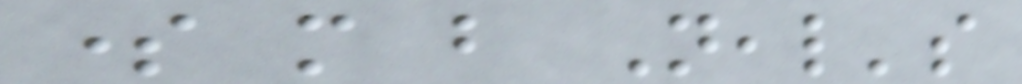some more but Neal's
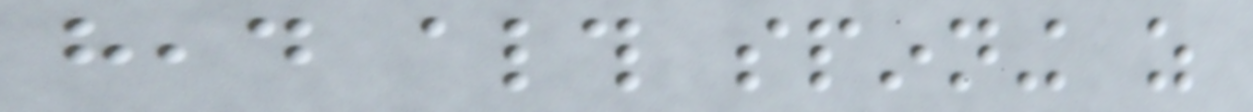head although spinning as
